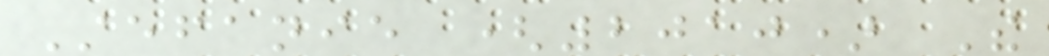Stefanie (2010) The
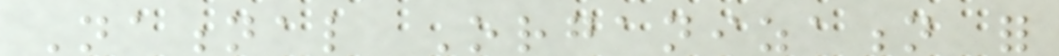National Organization for
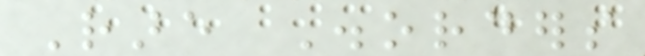Rare Disorders
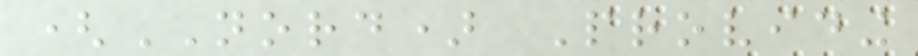(NORD) Providing
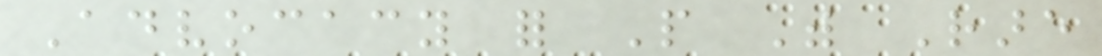Advocacy for People With Rare
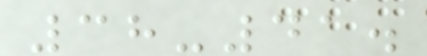38-41.
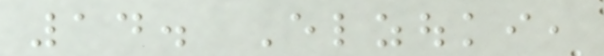14. Elzouki,
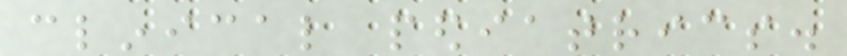clinical pediatrics.
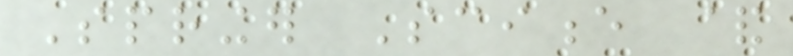Springer Science &
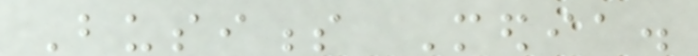Business Media.
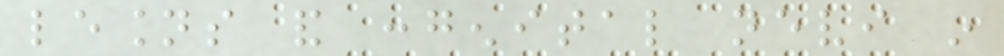lesions and congenital nevi in
